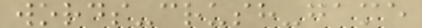words-crush-game
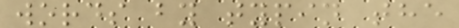words by typin the
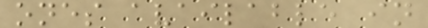ones available in
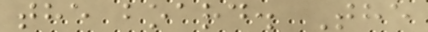the board. The
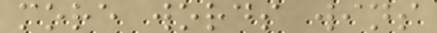more words wins
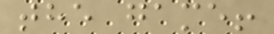the game!
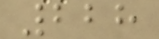228
